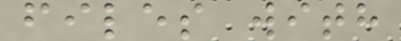files with
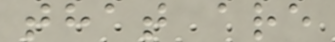that are
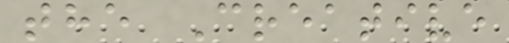the Creative
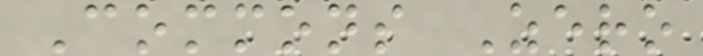Commons Zero
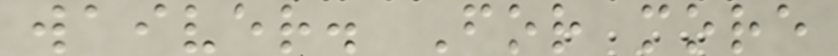waiver. For more
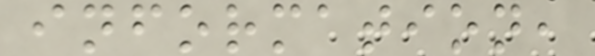information,
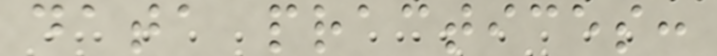data practices:
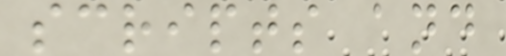scripts and
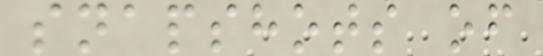snapshots of
